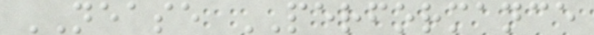NEASE PERFORMANCE
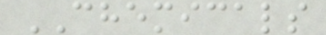CHEMICALS
